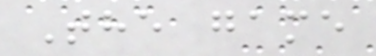The game
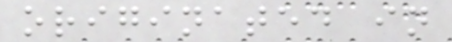originated in
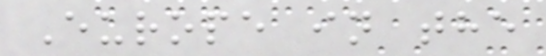Europe in the
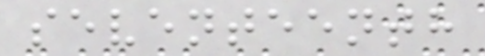seventeenth
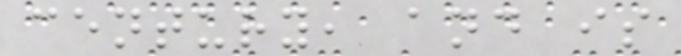century, and is
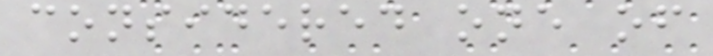considered one of
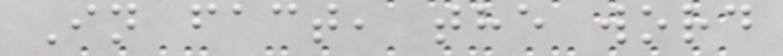In fact, the word
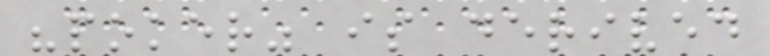"poker" is derived
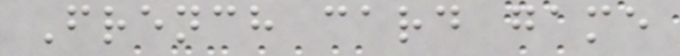French card game
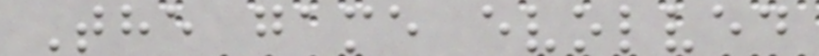The game evolved
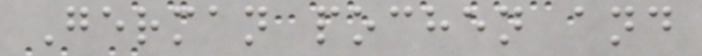German pochen and
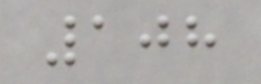108
